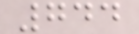744
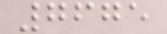7675
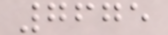7675
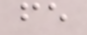fe
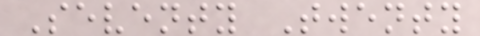Seventy Twenty
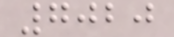7020
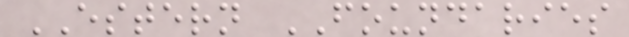ESTERN FOUNDARIES
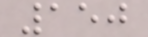150
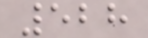528
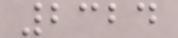2324
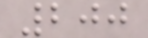200
